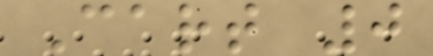Cart 0
